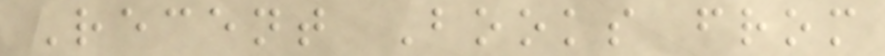Recent Books from
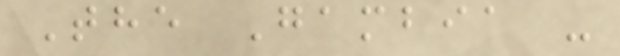The Gambia -
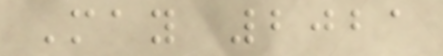May 2021
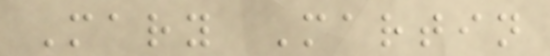Mary Martin
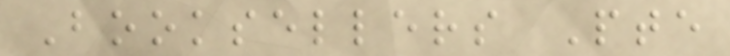Booksellers Pte
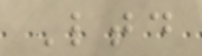Ltd
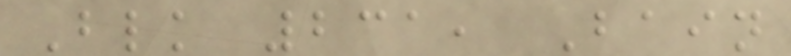Blk 231, Bain
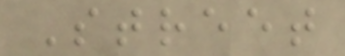Street
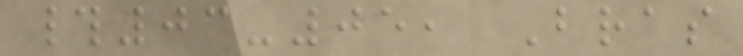#03-05, Bras
